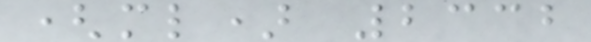(ml) 2332
